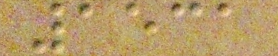1531
